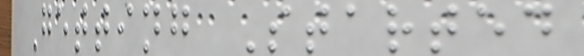Getting Started
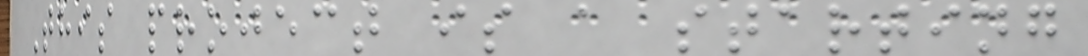This project is a starting
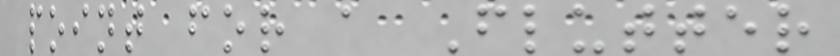point for a Flutter
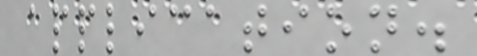application.
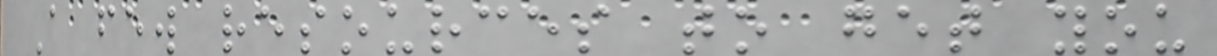A few resources to get you
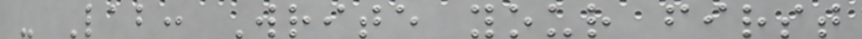- Lab: Write your first
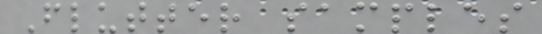Flutter samples
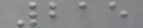215
